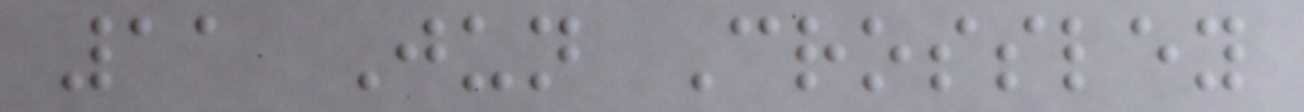11 Jun Crossley
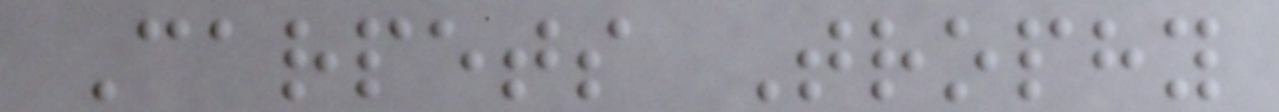Carpets Trophy
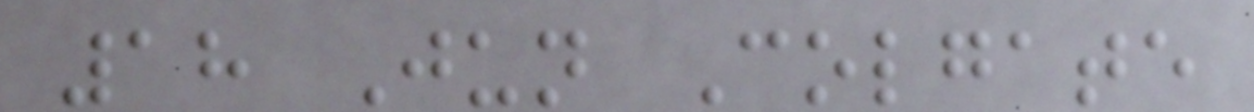18 Jun Colgate
